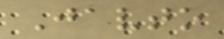Javto
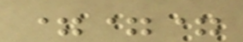===
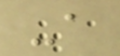-a
